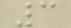3
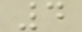4
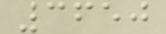3650
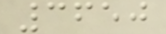3650
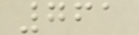761
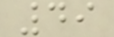49
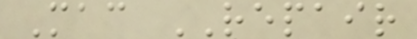Mac REPAIR
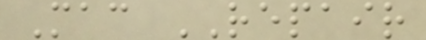Mac REPAIR
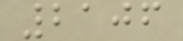2106
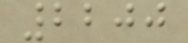2200
